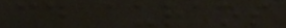cd auraos
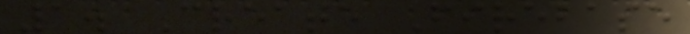1. Create Firebase
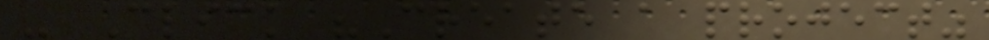- Click "Create a project"
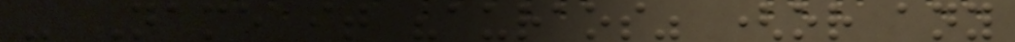- Name it "auraos" (or any
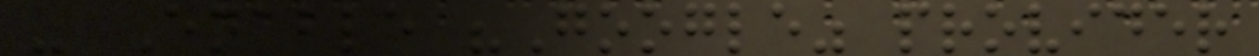- Enable "Google" provider
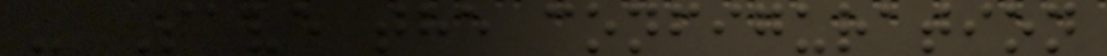- Save the configuration
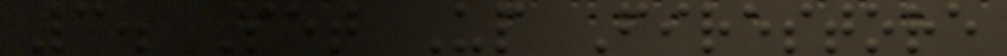3. Set Up Firestore
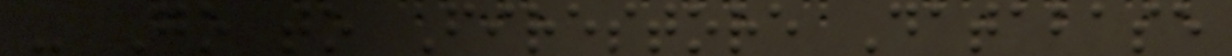- Go to Firestore Database
